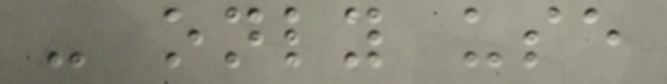- only use
